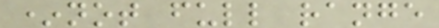*not full range
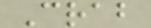Crab
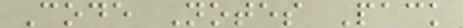Code Notes Pack
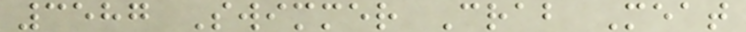3587 Swimmer Crab Meat
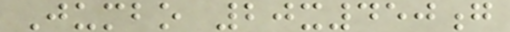Jumbo 20x450g
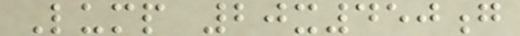Lump 20x450g
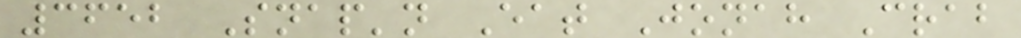3652 Snap'n Eat Jonah Crab
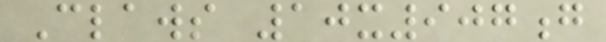Claws 10x907g
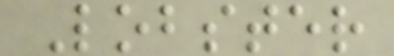Lobster
